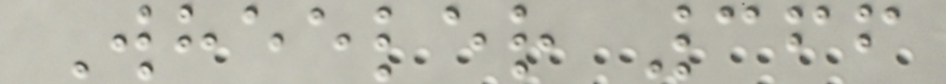Wheeler 366
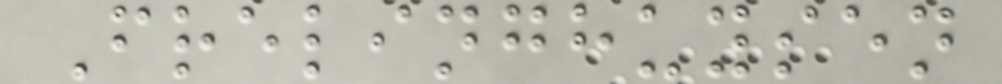Frelinghuysen
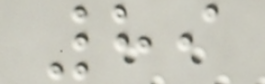89
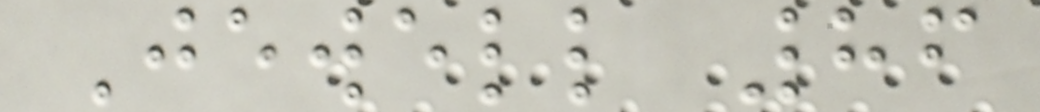Jewell 86
